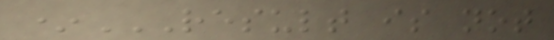*RESULT IS NOT
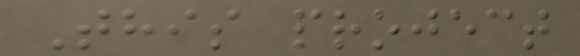This project
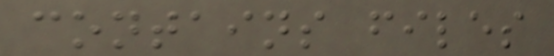contains files
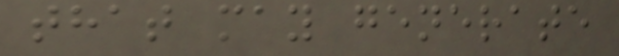that may generate
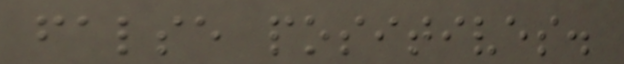false positives.
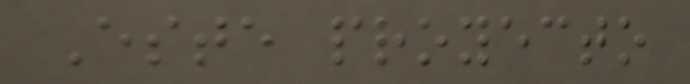Este proyecto
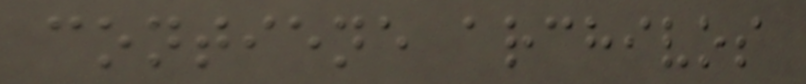contiene archivos
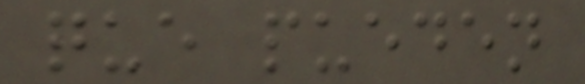que pueden
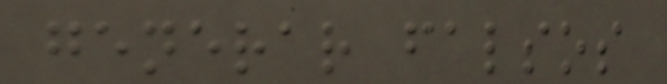generar falsos
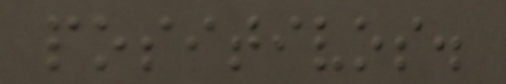positivos.
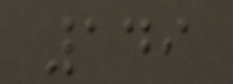149
